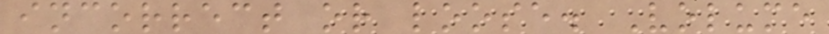incorrect or loose. Volume
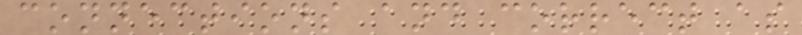connections and correct as
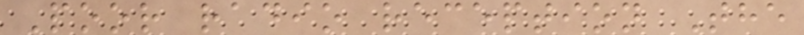Poor radio reception The
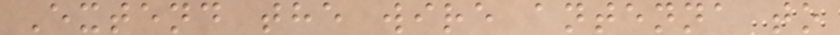Extend the wire antenna to
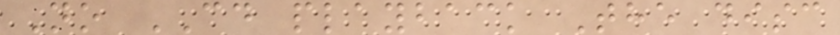No CD playback The disc
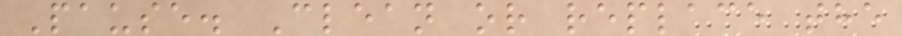Pause. Clean or replace the
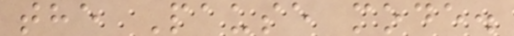the Pause mode.
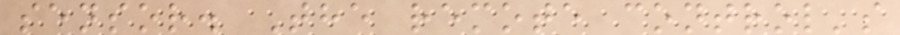sensor. The remote control's
